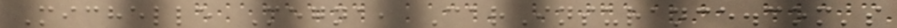Michelle Megna, CarInsurance.com's
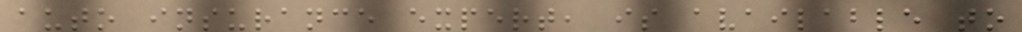auto insurance expert, is available to
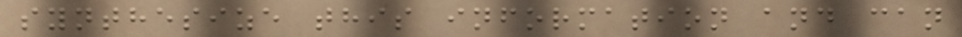synthesize this information and can
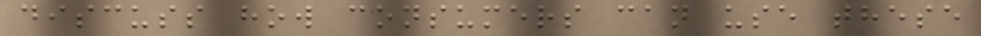discuss how consumers can use these
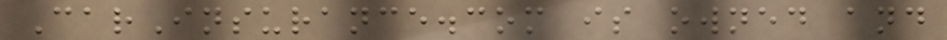CarInsurance.com is owned and
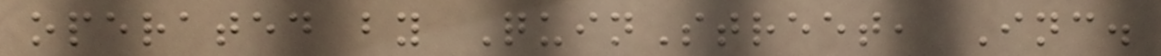operated by QuinStreet, Inc.
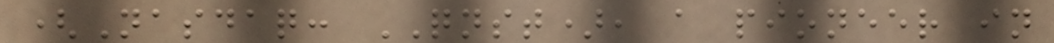(Nasdaq: QNST), a pioneer in
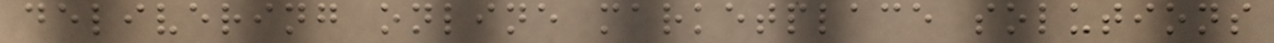delivering online marketplace solutions
